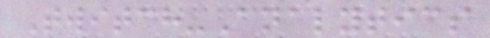Twitch-Analytics
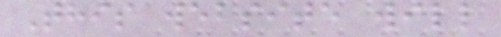This website will
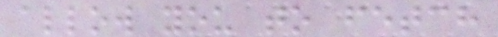allow you to fetch
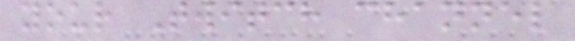your Twitch channel
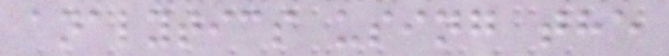analytics using the
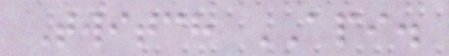Twitch API.
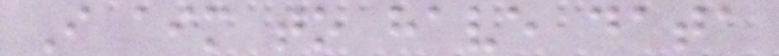I aim to have data
